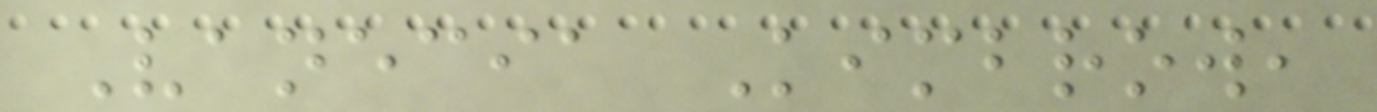Vanecia Kimbrow,
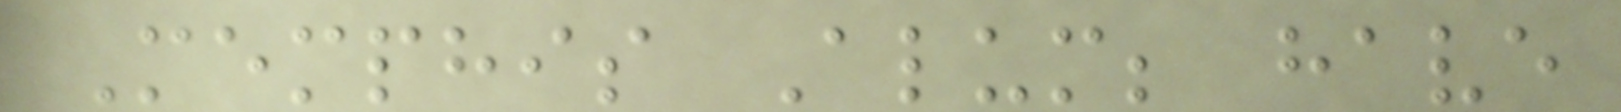Memphis Alum; have
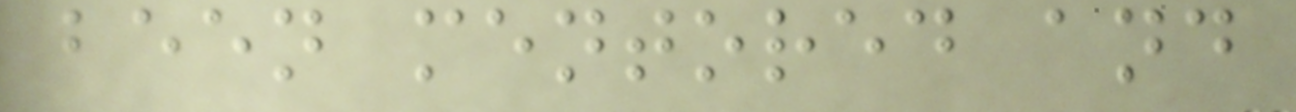been mentored and
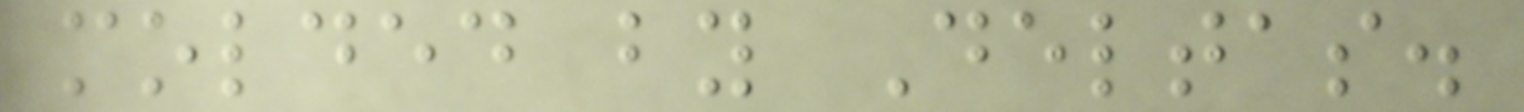molded by Deltas.
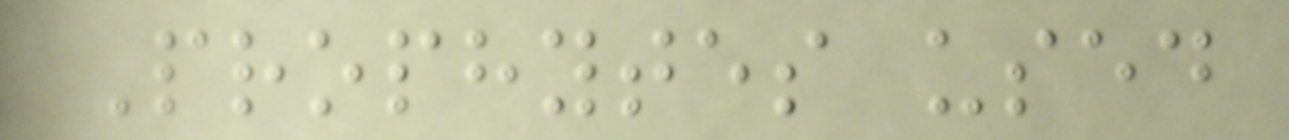Prophytes used
